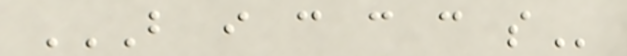B I C C C S
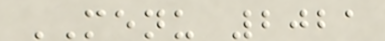MENU 2021
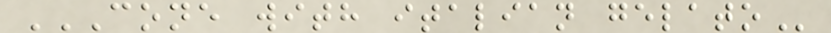CONE WITH ITALIAN GELATO
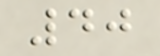40
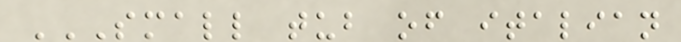SMALL TUB OF ITALIAN
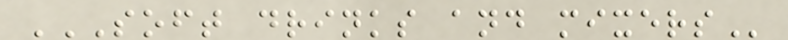SOFT DRINKS AND MIXERS
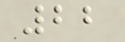22
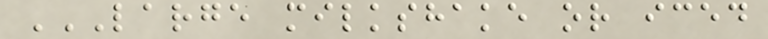LARGE MILKSHAKE OR ICED
